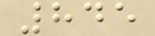845
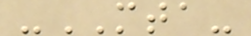-MTA-
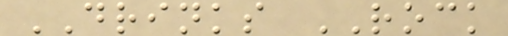DRINKS ROCK
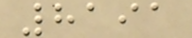8191
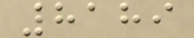8189
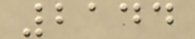2144
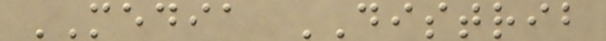MEDIA DISTRIB
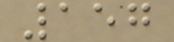157
